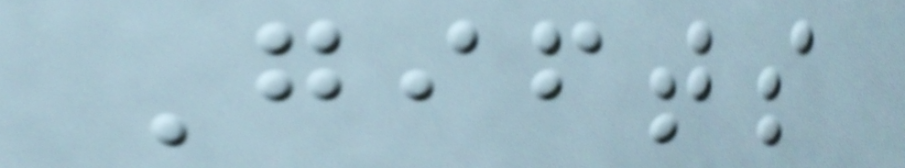Gifts
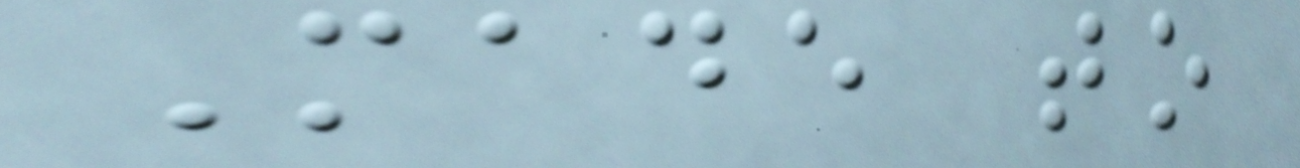Made to
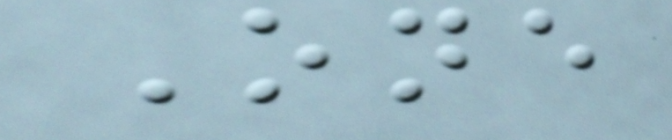One
